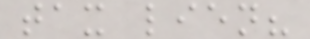tax lien?
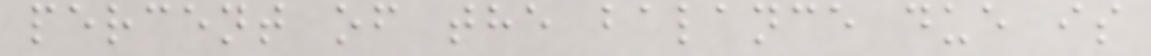percent of the balance due is
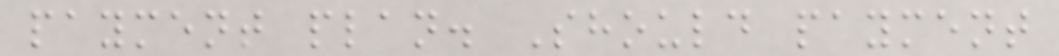payment plan. Should payment
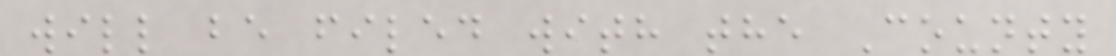will be filed with the County
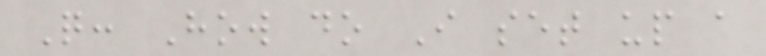Q: How do I set up a
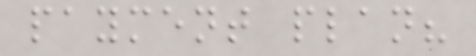payment plan?
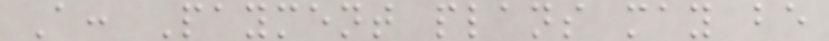A: Payment plans may be
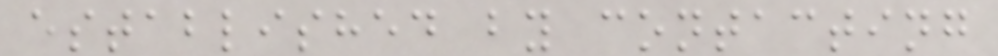established by contacting
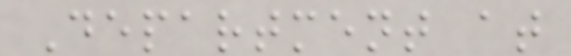Department at
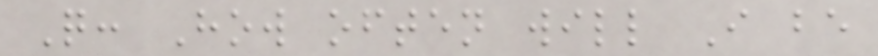Q: How often will I be
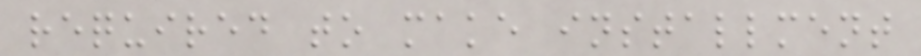required to make installment
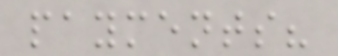payments?
